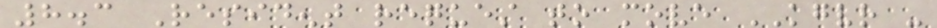8.3 Resident request to move KGVR -
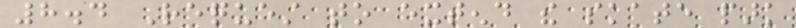8.4 Request to extend the skate park
